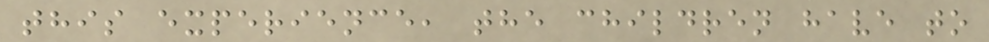this experience, the children have to
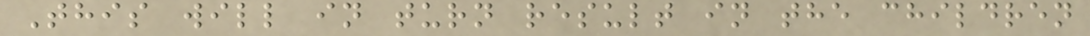This will in turn result in the children
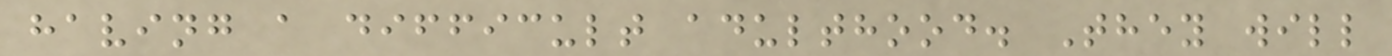having a difficult adulthood. They will
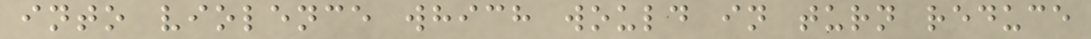into violence which would in turn reduce
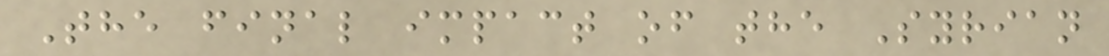The final impact of the Syrian
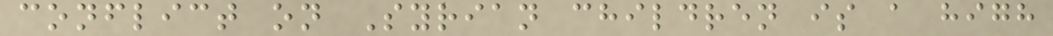conflict on Syrian children is a high
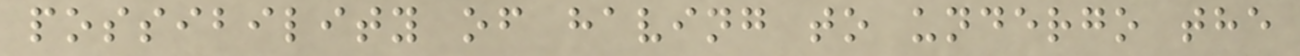possibility of having to undergo the
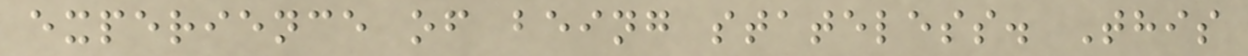experience of being stateless. This
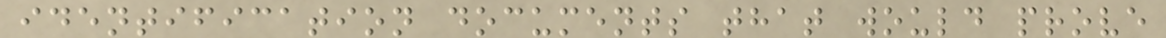identification documents that would prove
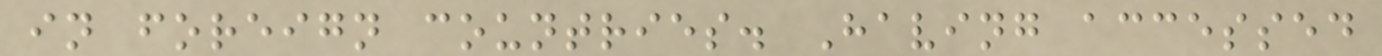in foreign countries. Having accessed
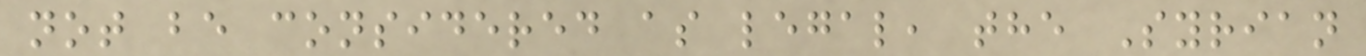not be considered as legal, the Syrian
